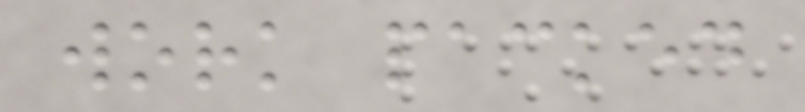work packed
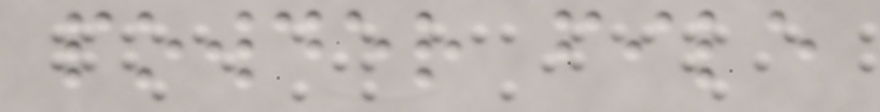powder file
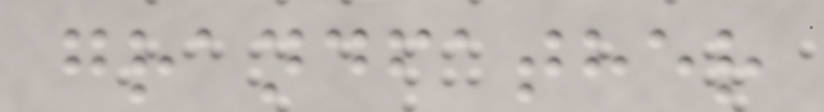grandfather
